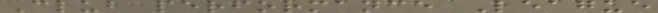Club performance League
